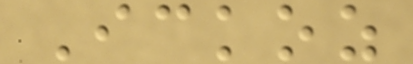Ickoz
